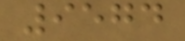9574
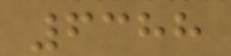6388
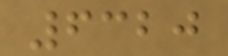6320
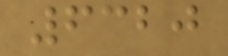6320
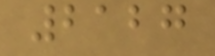2127
